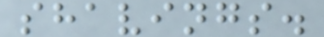shavings.
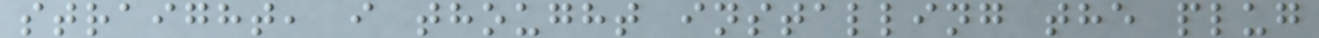straight, i thought installing the plug
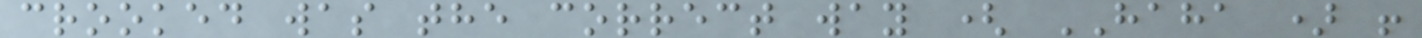crooked was the correct way ( HAHA ) !
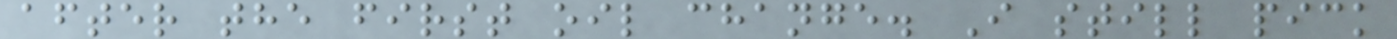after the first oil change. I still pick
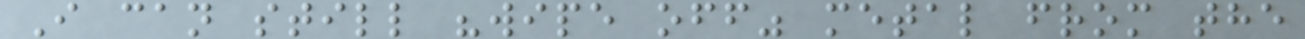I can still "wipe off" metal from the
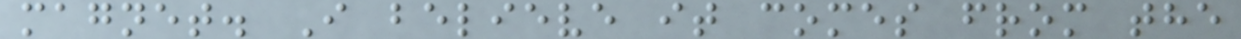magnet. I believe it comes from the
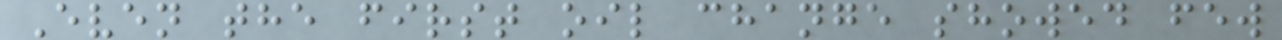Even the first oil change showed few
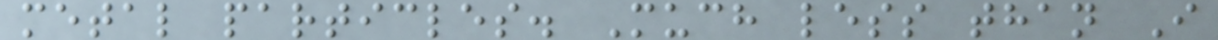metal particles. Much less than I
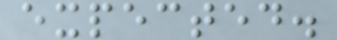expected.
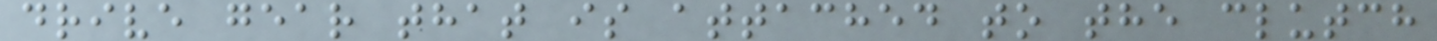drive gear that is attached to the clutch
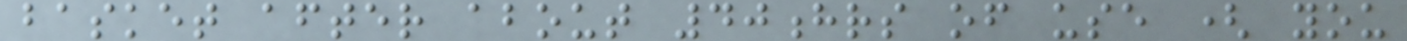basket after about 40hrs of use ( you
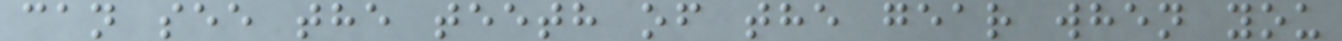can see the teeth of the gear when you
